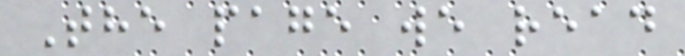The page we read
